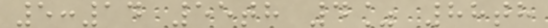5:14 55th 4% 88th
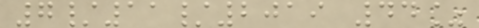7/11/2019 44%
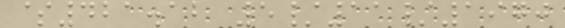$421.12 5/11/1970
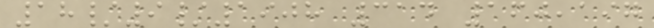18/9/1908 314 160,197
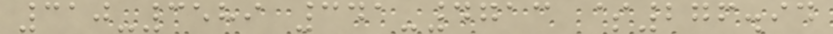310-3589 341-4713 $276.94
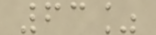63%
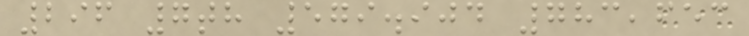296 7th 579.904 783,653
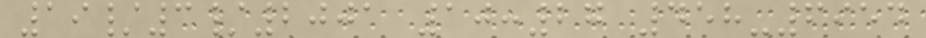19/3/2001 10:27 458-6954
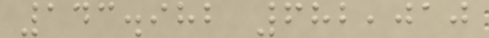143.982 682,010
